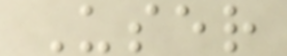User
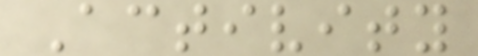Activity
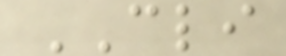CLI
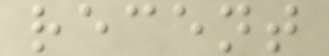recent
